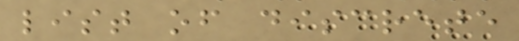list of discrete
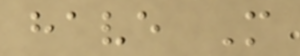have M
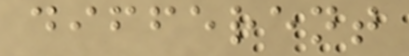different
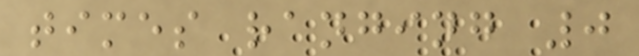times ranging 0
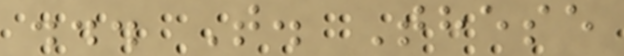... T. These
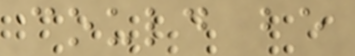could be
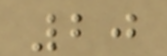20
